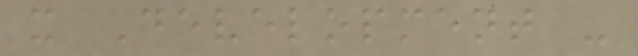x Development -
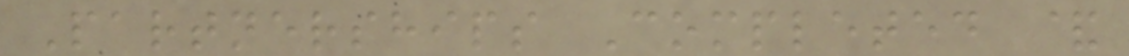Partnerships Completed &
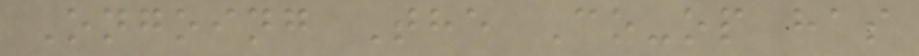Ongoing The Co-op has
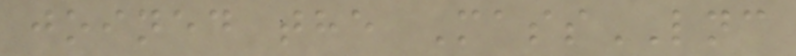joined the MassLNC
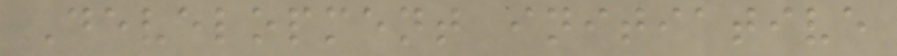Development initiative
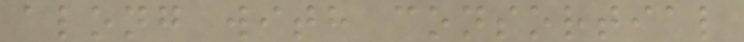along with consortial
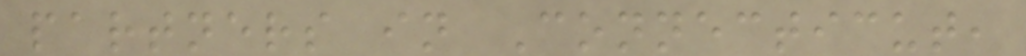partners in Connecticut,
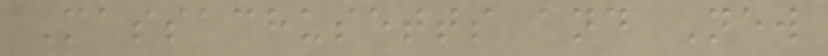Massachusetts and New
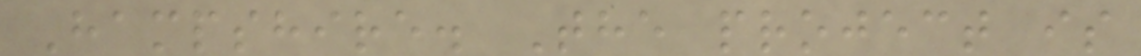Hampshire. The project is
